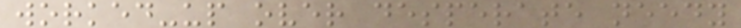worked-up over desperate needy
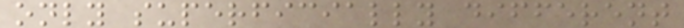only superficially different
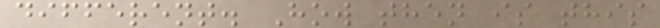different. How then is this
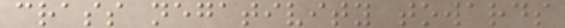crass negativity towards
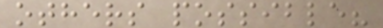others possible?
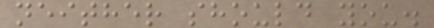neither should you.
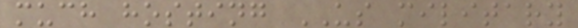much hosting US military
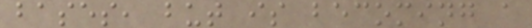bases, but is becoming a
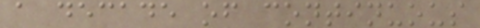a decade of continuous
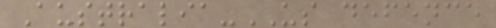Australia-US defence
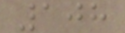108
